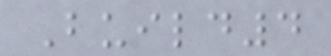Build4
